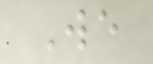We
